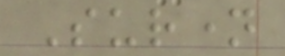Surname
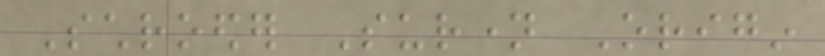Schroeder Surname Origin
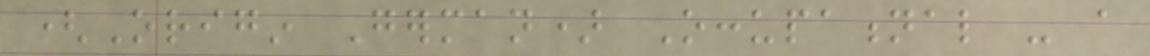(Origin German) Occupational - a
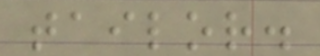tailor.
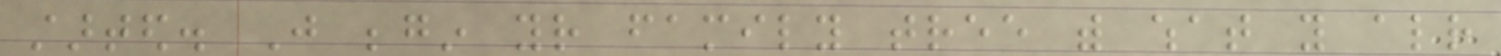started. Just begin your family tree with what you already
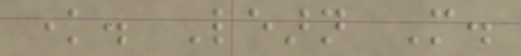know. Learn More.
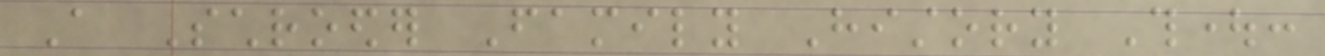A Schroeder Family History Thought:
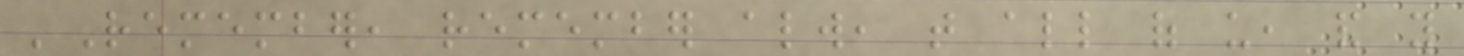'Remember, remember always, that all of us, and you
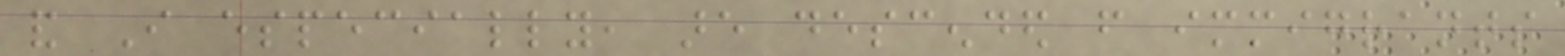and I especially, are descended from immigrants
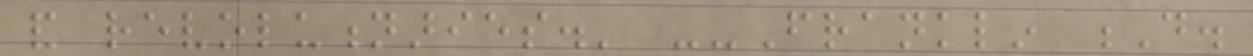and revolutionaries.' --Franklin D.
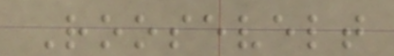Roosevelt
